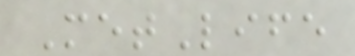MetLife
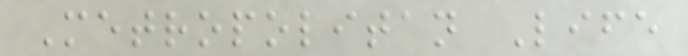Metropolitan Life
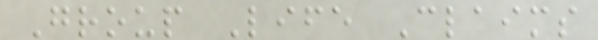Group Life Claims
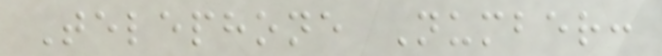Telephone Number:
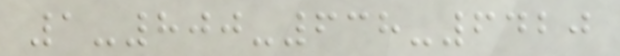1-800-638-6420
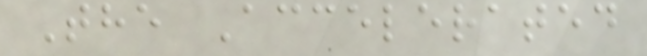The Accelerated
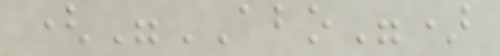("ABO")
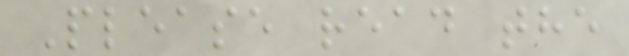Please read the
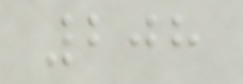208
